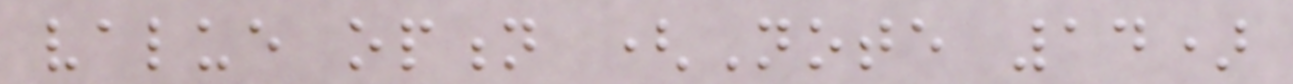value option (Note 14)
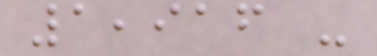1,916 -
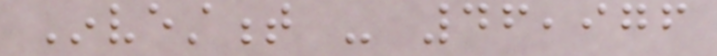Investment - 46,976
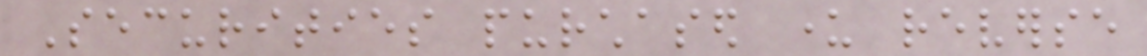Securities purchased under reverse
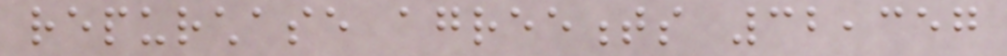repurchase agreements 32,357
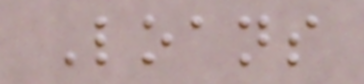Loans
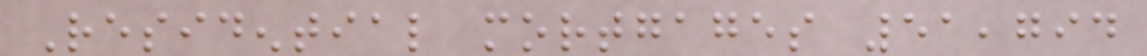Residential mortgages 51,794
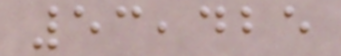53,425
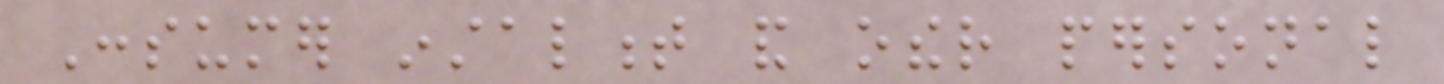Consumer instalment and other personal
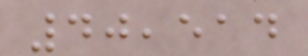40,514
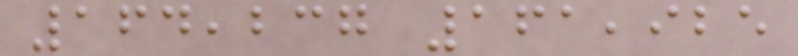164,237 161,925
